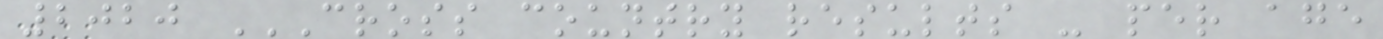2020 CROSS COUNTRY RESULTS - PER AGE
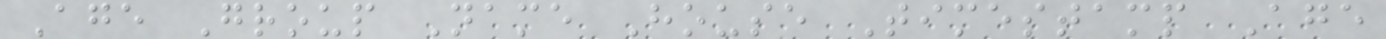Age Group Name House Timestamp Age
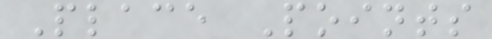Place Points
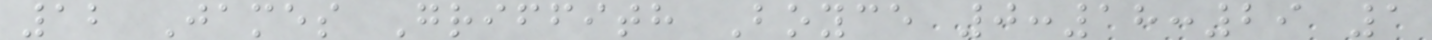12 James Griffith Boyce 0:18:29 1
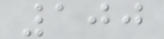100
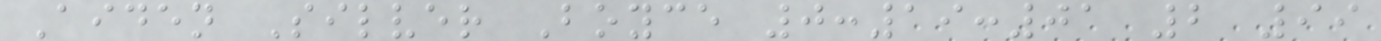Aiden Silver Boyce 0:19:01 2 99
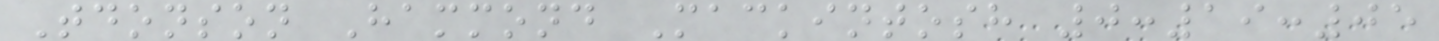Tdonson Hammond Mackintosh 0:19:05
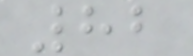82
